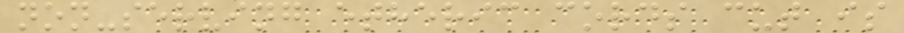non-serving etheric cords cut is
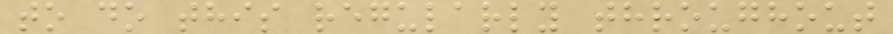to do this regularly throughout
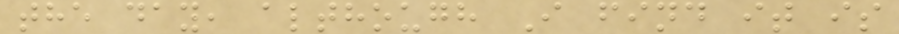the day, although I find it is
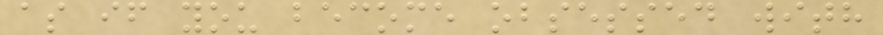as if you become obsessed with
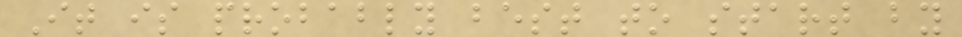It is probably best to start by
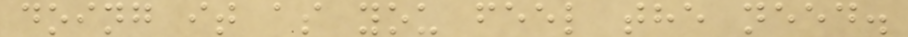doing it as you feel the need.
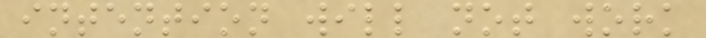intention will not work
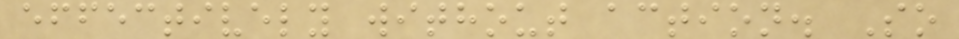effectively without action. So
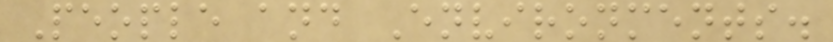People and Environments.
